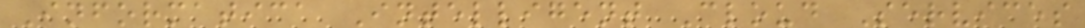Informatica Intelligent Cloud Services
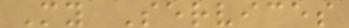My Services
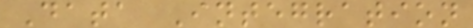Data Integration
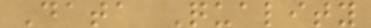Data Quality
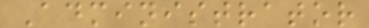Administrator
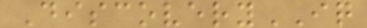DiscoveryIQ
